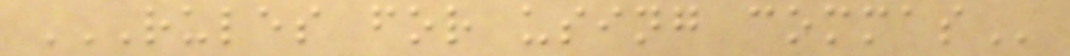RULES FOR USING COMMAS
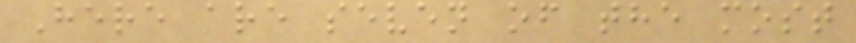Here are seven of the most
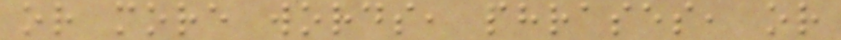or more words, phrases, or
